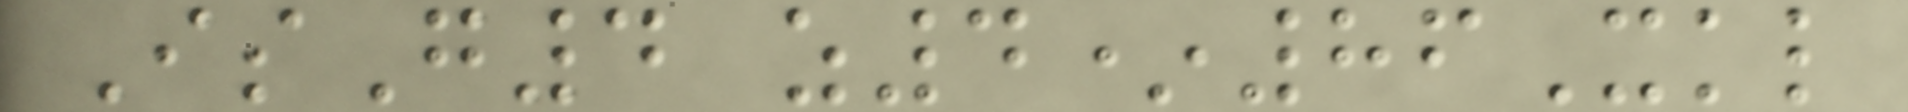IsG4 z4*86Xkl
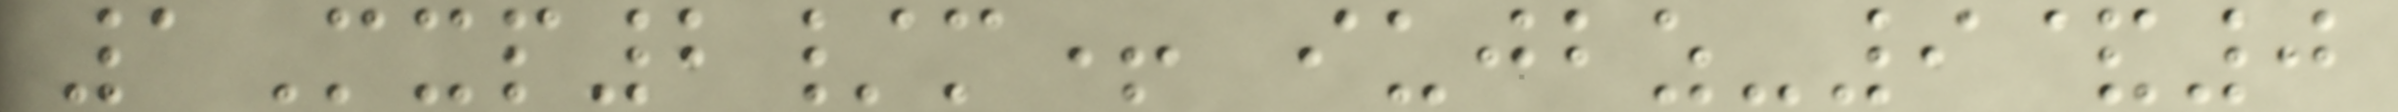1Mxp2/m+ iujbz-9&0
